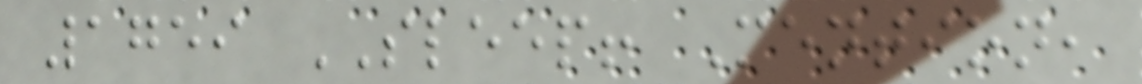1759 SLEEP! Mention,
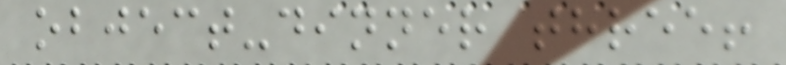object-dinner three!
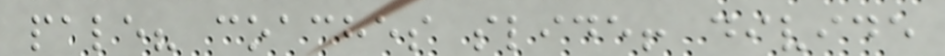pale? coaches slide! divide
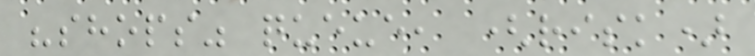"shops" queue, (risk)
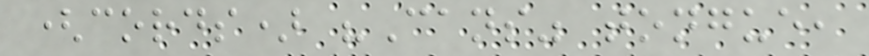(cords) "Cans" tongue,
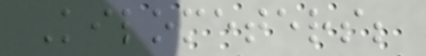Kilometers;
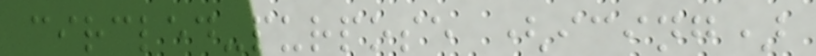circled-purpose (icing)
